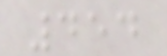454
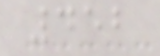452
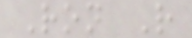Ron R
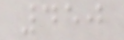450
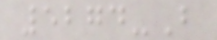5274-B
